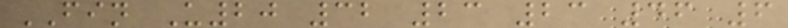FIN U20 32 23 23 46 6
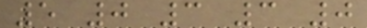5 0 3 3 0
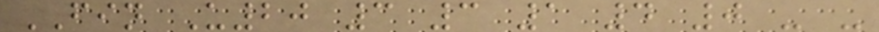FIN U20 3 3 1 4 0 - -
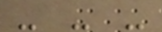- - -
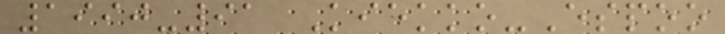1990-91 Kiekko-Espoo
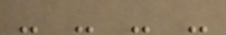- - - -
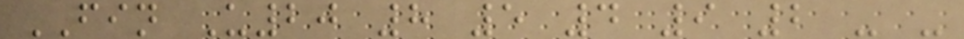FIN U20 8 5 4 9 2 - -
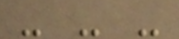- - -
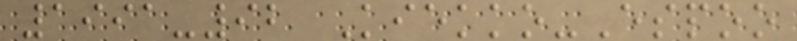1991-92 Kiekko-Espoo
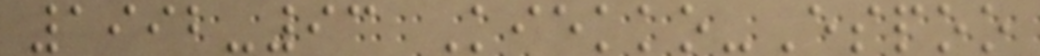1992-93 Kiekko-Espoo
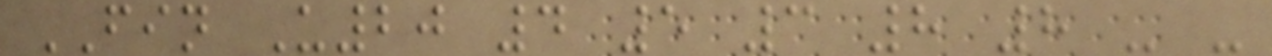FIN U20 4 5 3 8 8 - -
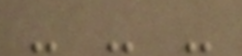- - -
